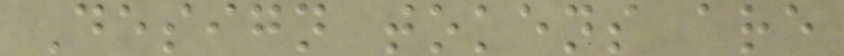Design tokens are
